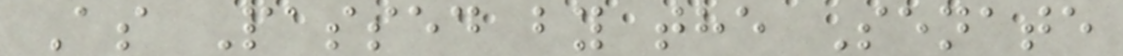As Passed by the Senate
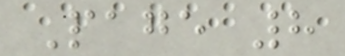Page 8
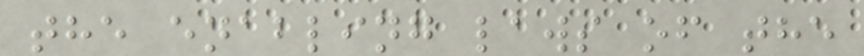the enabling laws of the
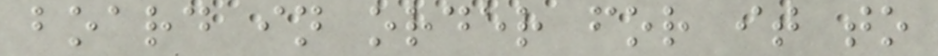board in order for it to
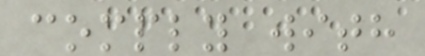comply with
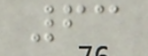63
